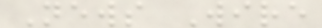News Wire
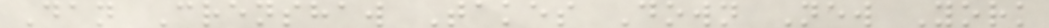Dan Crenshaw Takes Down New York
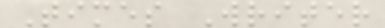Times Writer
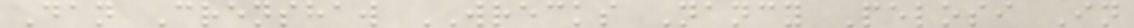Dan Crenshaw WRECKS Nancy Pelosi In
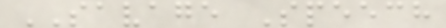SAVAGE Speech
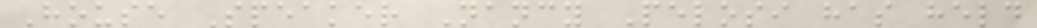House Speaker Nancy Pelosi has held
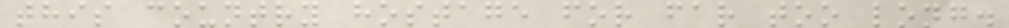this country hostage for far too long.
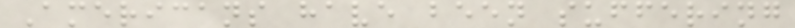Americans have been suffering
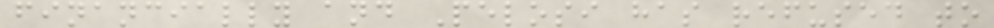financially and Pelosi has refused to
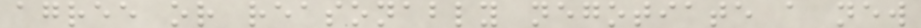agree or reasonably negotiate a new
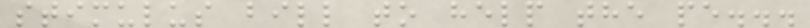stimulus bill to help the pe...
